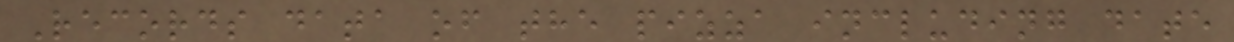Records data of the pizza including date
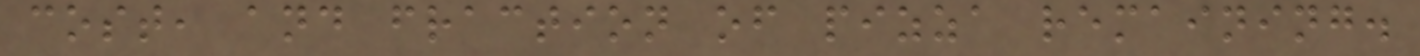cost, and fraction of pizza remaining.
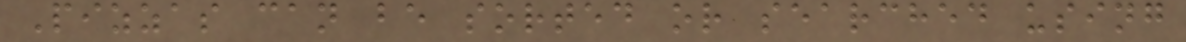Pizzas can be sorted or searched using
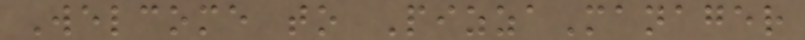Welcome to PizzaManager
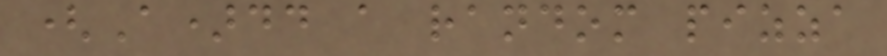(A)dd a random pizza
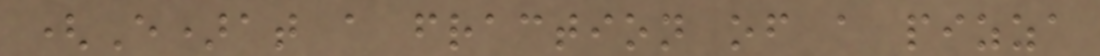(E)at a fraction of a pizza
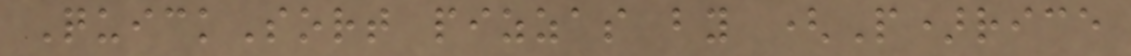QuickSort pizzas by (P)rice
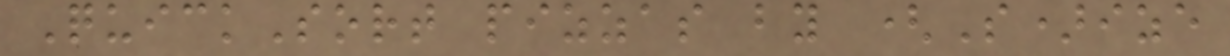QuickSort pizzas by (S)ize
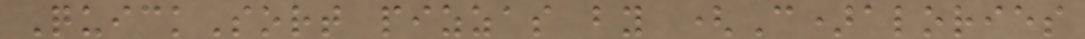QuickSort pizzas by (C)alories
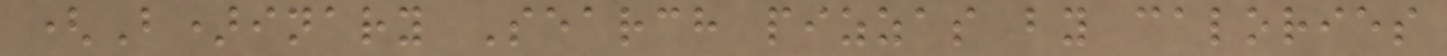(B)inary Search pizzas by calories
